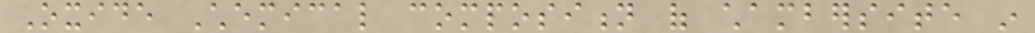Oxide Chemical composition of chambersite in
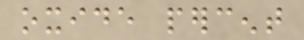oxide percent
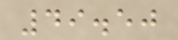49.50
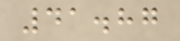41.87
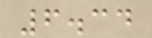6.34
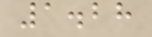1.28
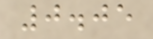0.05
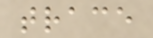trace
